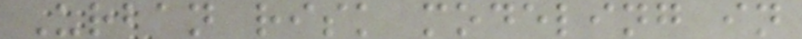Urban risk modeling in
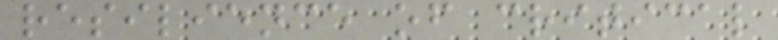resilience of critical
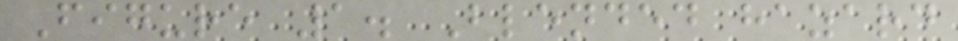Figure 1. Blended hazard
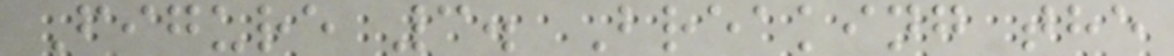Figure 3. Breaking the
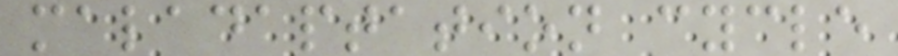maladaptation cycle
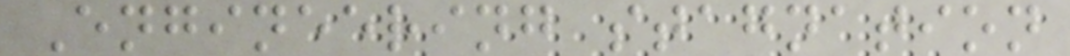Engineering stagnation
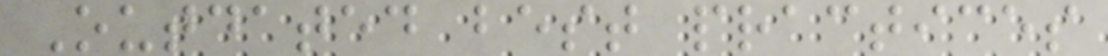Outdated best practices
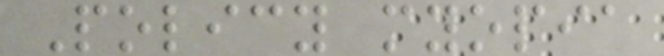Policy myopia
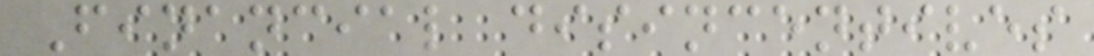Financial disincentives
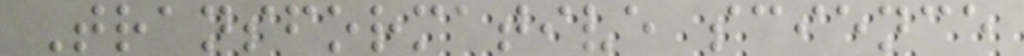Transformative science
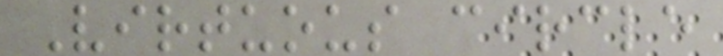Virtuous circle
